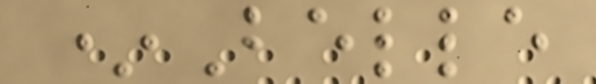*Belle
